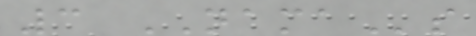3 NAMAs
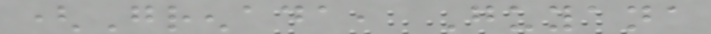(Grenada, Guyana
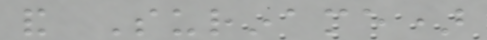and Suriname)
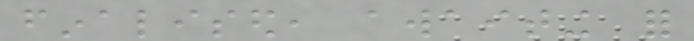finalised, awaiting for
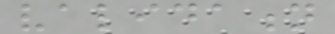validation
